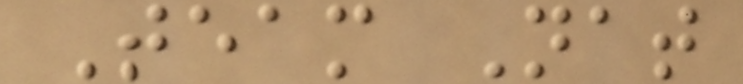Team Nat
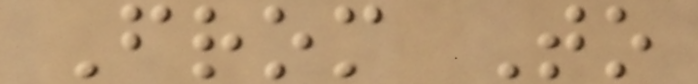From To
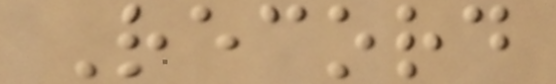Record
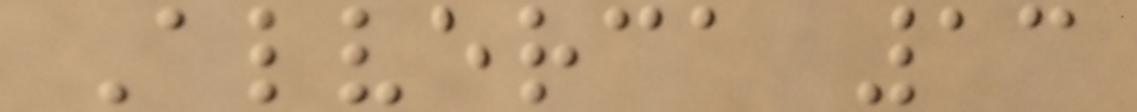Alverca 13
